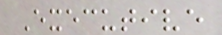Executive
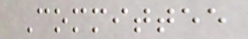Committee
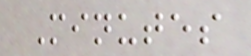Minutes
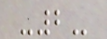-2-
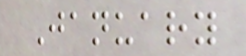January
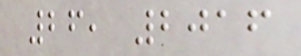26, 2016
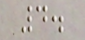4.
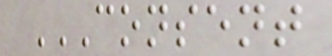CONSENT
